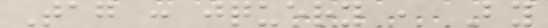Tag : jquery , By
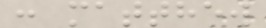: matthew
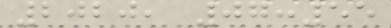2020, 07:55
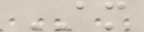AM
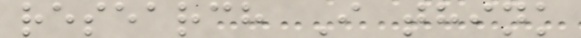research I think
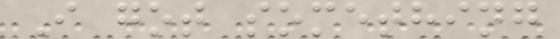I got something
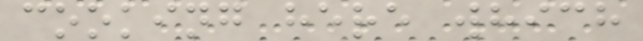cooking here which
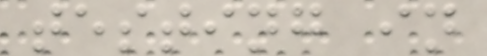testing in
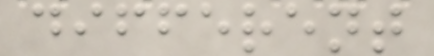different
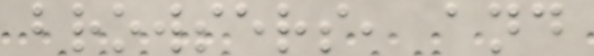browsers, and
